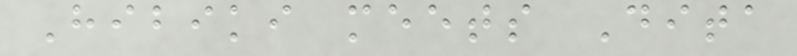Hibiki meets Dita
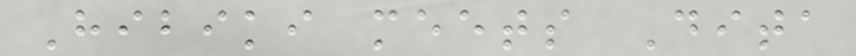Hibiki meets Dita
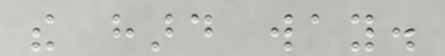the hard way.
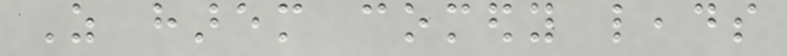As harem comedy leads
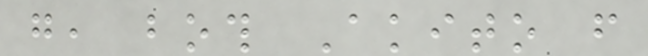go, both Akito from
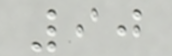90
